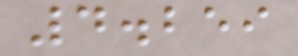4.259
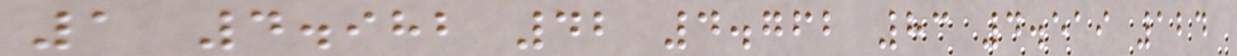1 4.982 42 4.762 83 4.519 124
